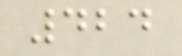424
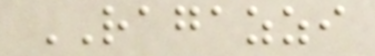RAGAZZI
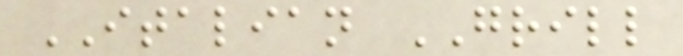ITALIAN GRILL
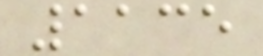1135
